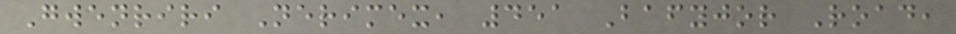Gwenriri Nerimex, 451 Bafyjor Road,
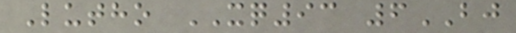Lutho XQ93 6BJ
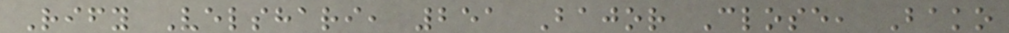Rify Velshari, 251 Bajor Close, Bako
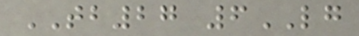TB27 6LG
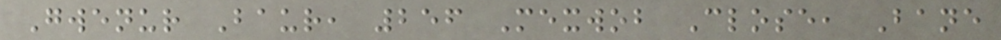Gwenur Baur, 256 Mexwob Close, Bane
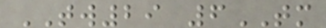TW29 6TM
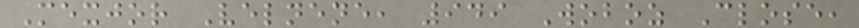Mexjor Velnene, 949 Woboz Close,
